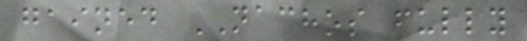gained NACHOS fully
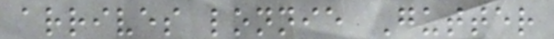arrives lonnie Gutter
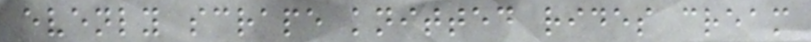evenly scrape knitted rides cream
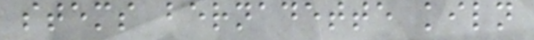stems bernadette kiln
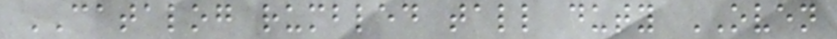CATALOG rumbled tall duty OVEN
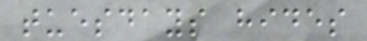tuesdays hides
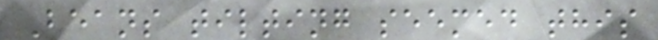Beans tilting seemed this
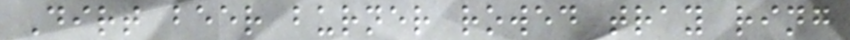Dirt beer burner rowed tray ring
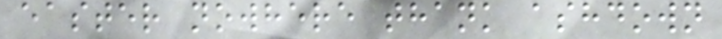easter nowhere thank ashdown
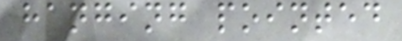hanging pointed
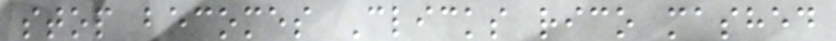stop becomes Clicks rico mashed
